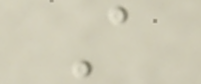A
